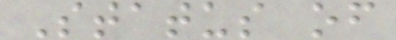Status of
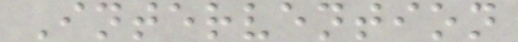Intervention
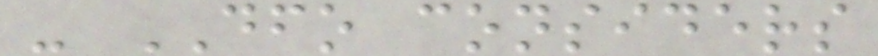- DFO considers
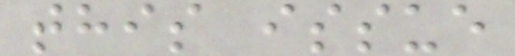this issue
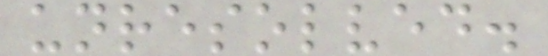unresolved.
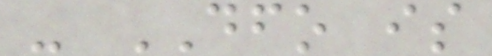- DFO is
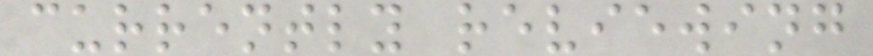currently reviewing
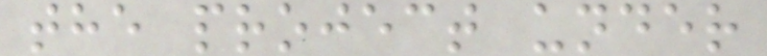the project under
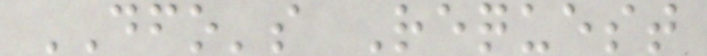DFO's Request
